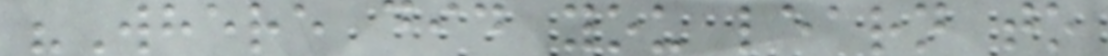"Where did you learn to
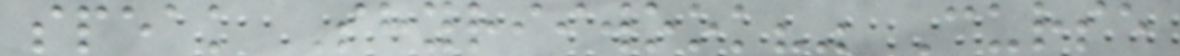speak Shyriiwook?" Curse
